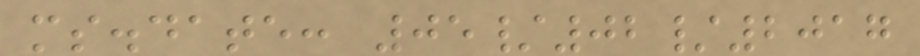ms.date: 05/02/2017
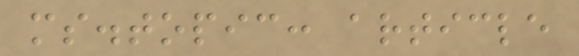ms.topic: article
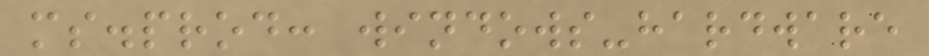ms.prod: windows-hardware
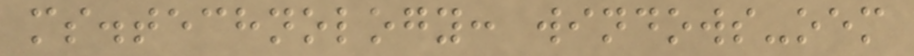ms.technology: windows-oem
